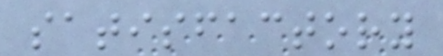satisfactory
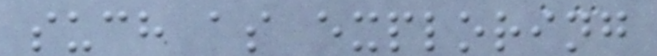such as exploring
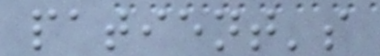patient's
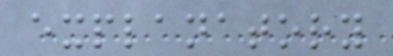explanatory
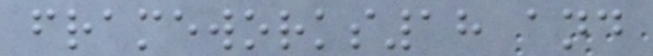frameworks18 and
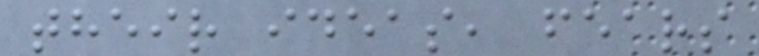their ideas, fears
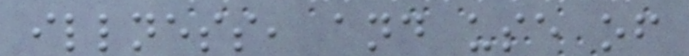illness, and use of
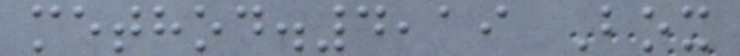method.4,19 Box
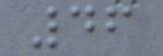46
